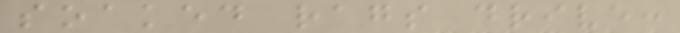soaked rags drive:
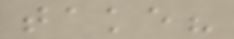take?
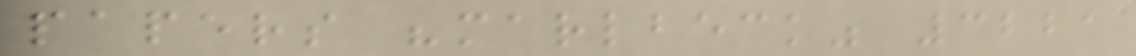papers "marlbeck" 3221
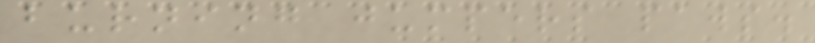burning jumpers paws.
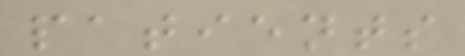patients
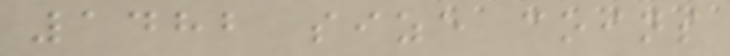1482 size coins
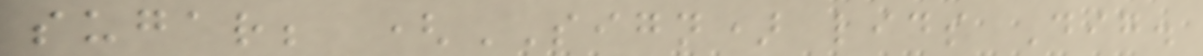sugar; (SIGN) lids Dig.
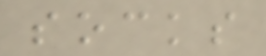socks
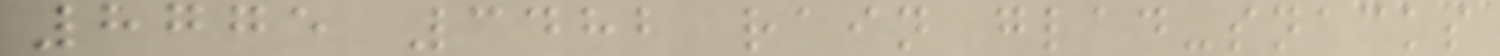8775 3482 rain glad-snacks
